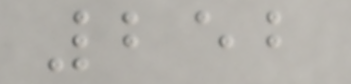252
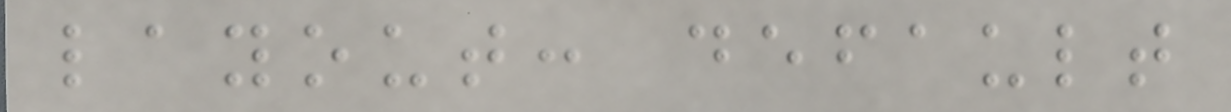layout: default
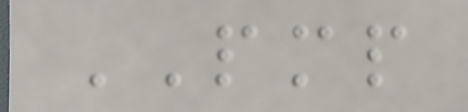PMP
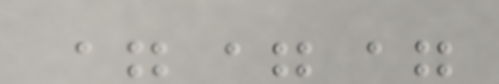===
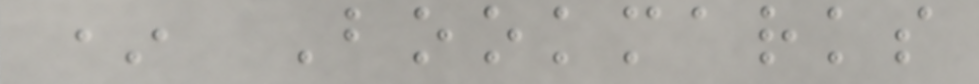* Bookmarks
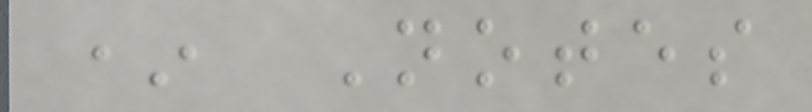* Notes
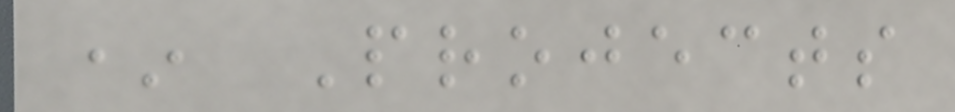* Projects
